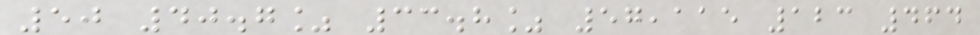50 40.7% 33.8% 57,115 123 464
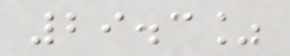29.3%
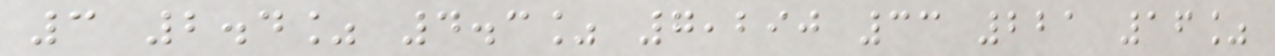3 2.4% 4.3% 7,290 33 221 16%
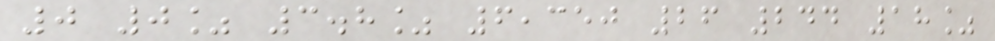0 0% 3.8% 6,350 26 244 18%
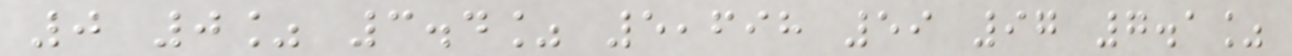0 0% 3.4% 5,698 59 97 7.1%
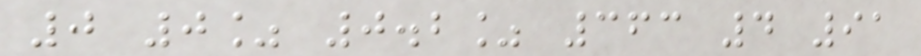0 0% 0.2% 363 4 91
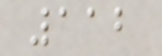112
